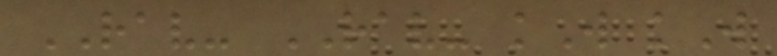RAV- RAV- kW kW
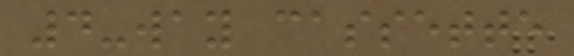4-way cassette
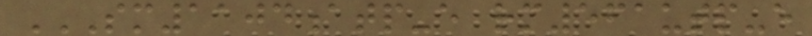SM1104ATP-E RM561UTP-E
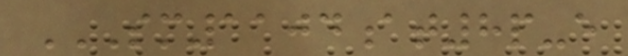SM1104AT8P-E
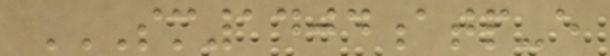SM1404ATP-E
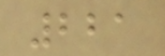221
